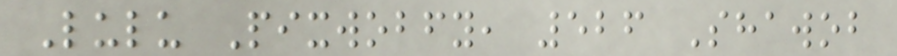Lulu Pixwobfy, 526 Shawob
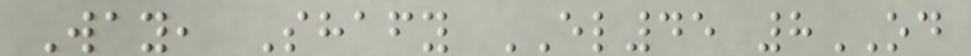Way, Shafy EL45 8OD
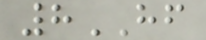8HF
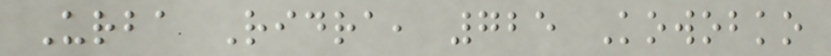Urba Ridra, 725 Kowobko
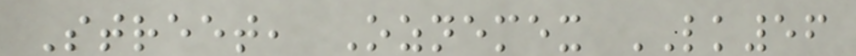Street, Oznemex LK56
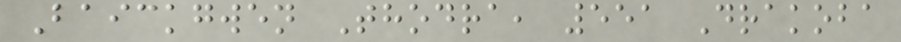Baickgwen Thodra, 551 Drakoba
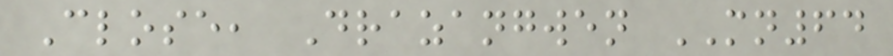Close, Drazangwen MN64
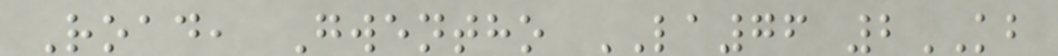Road, Gwentho LA76 2KB
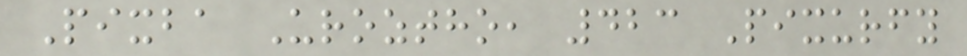Pixba Uroztho, 423 Pixurfy
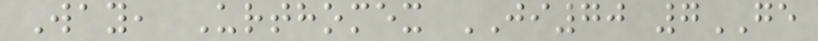Way, Urthomex JI70 7GE
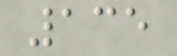135
